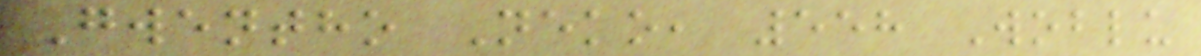Gwentho Neko, 558 Woblu
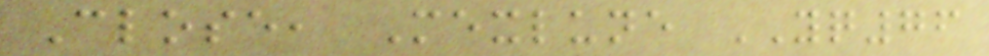Close, Mexlune YQ76
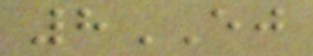8EJ
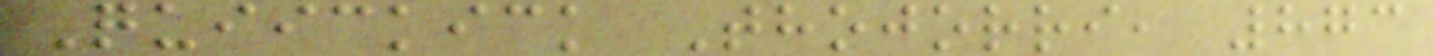Quiickick Thojorri, 873
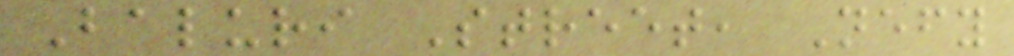Baluri Street, Nefy
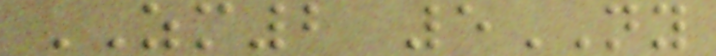ZM2 5NY
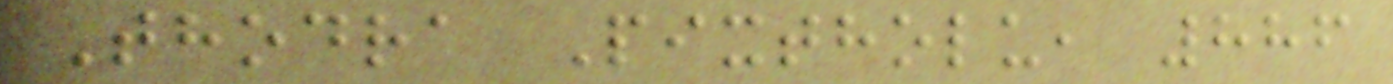Thodra Pixtholu, 886
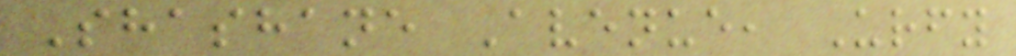Shashane Avenue, Urfy
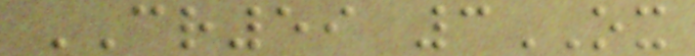CR59 3OX
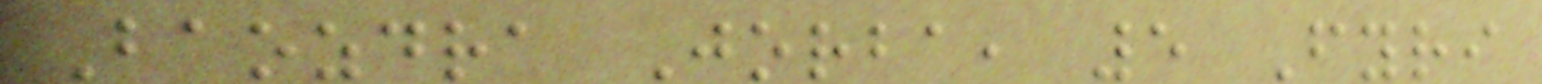Baozdra Jorba, 5 Fyri
